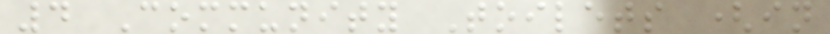4 Community Toilets (in
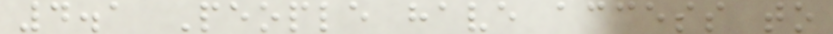4.1 People have access to
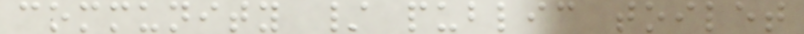community / public toilet
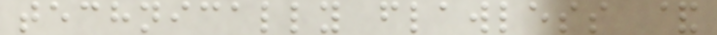technically flawless &
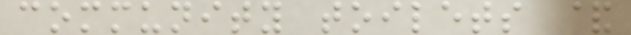community toilets &
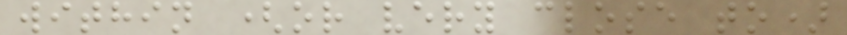within (or very close to)
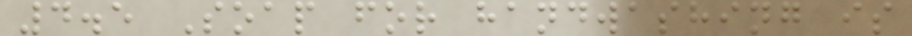4.5 Soap for handwashing is
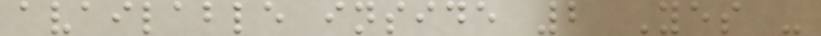available inside 2 Yes -
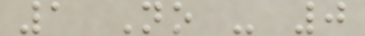1 No - 0
